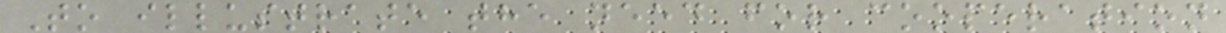To illustrate the need for cooperation
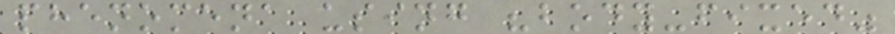phenomena using "body-fixed"
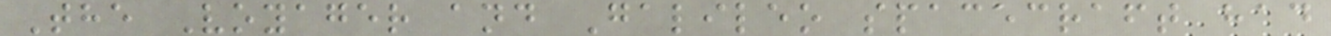The Voyager and Galileo spacecraft had
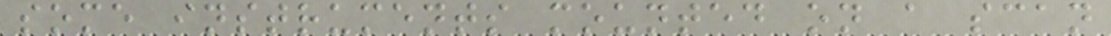some instruments mounted on a scan
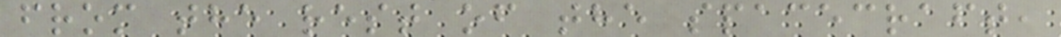from the rest of the spacecraft,
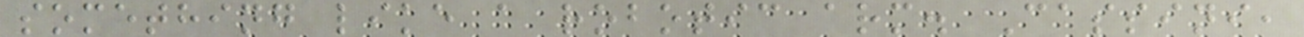something like a robotic arm. Cassini,
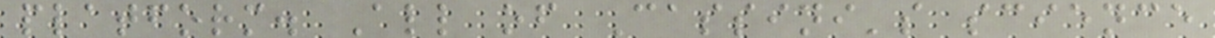platform. All of Cassini's science
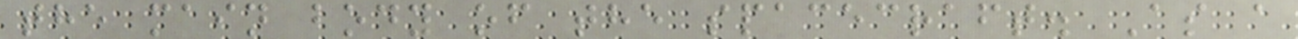the main body of the spacecraft. As a
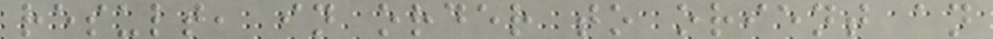result, in order to orient an
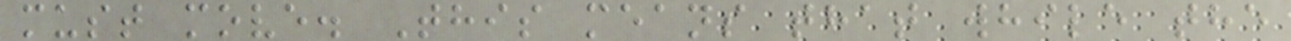must move. This means that while the
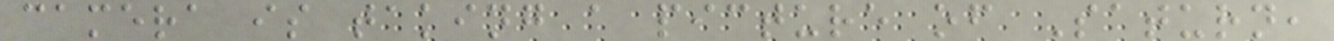camera is taking a picture of Saturn,
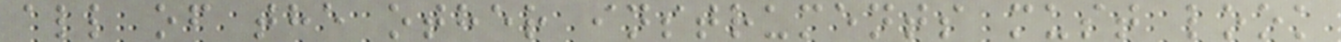all of the other instruments must look
